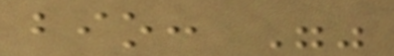bio: ""
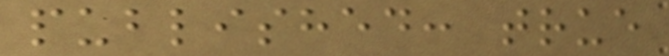published: true
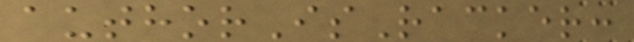authorIsRacker:
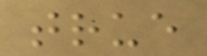true
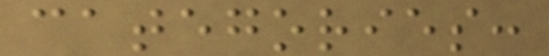categories:
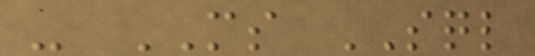- MS SQL
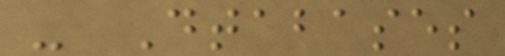- Dtabases
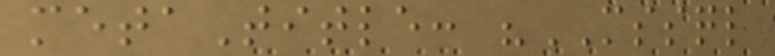metaTitle: "MSSQL
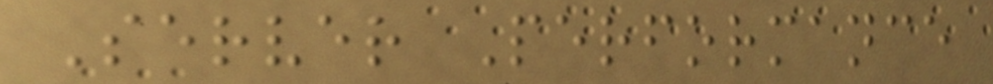Server Performance
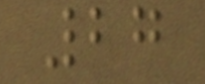27
